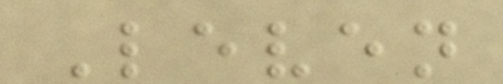Leven
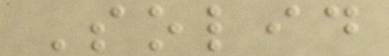Solid
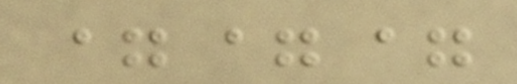===
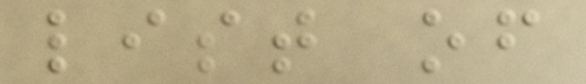list of
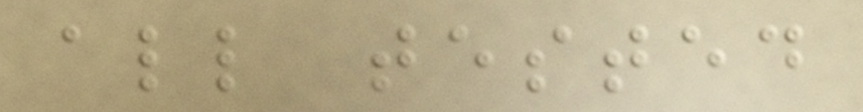all tested
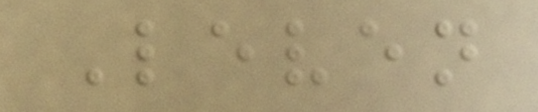Leven
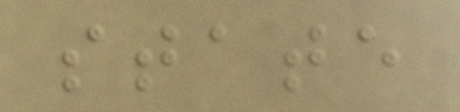state
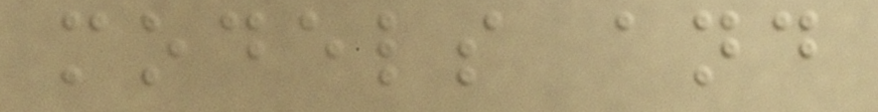models and
